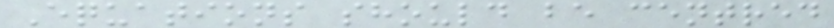Equations should be centred
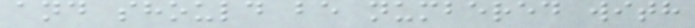and should be numbered with
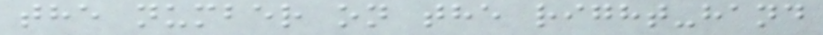the number on the right-hand
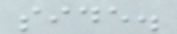side.
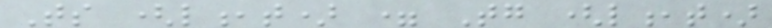Ts (l,t) = Tg (l,t)
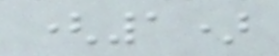(1)
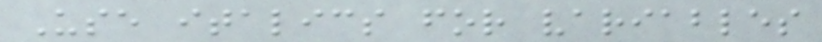Use italics for variables
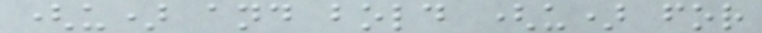(u) and bold (u) for
